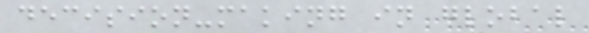decision-making in global
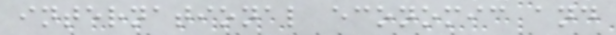international economic and
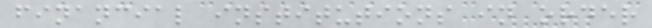financial institutions in order
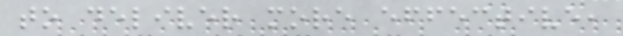to deliver more effective,
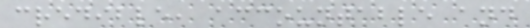credible, accountable and
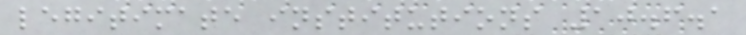legitimate institutions 10.6.1
